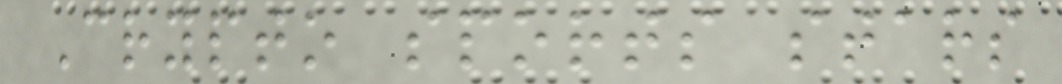Crypto sports stars
